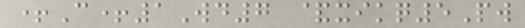+C+1Wd7 &xikq5Pw
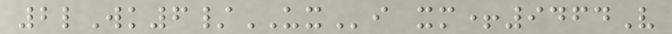2lWk6/UXi xm+9464V
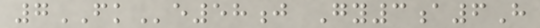7FKe58j Gy3a6H
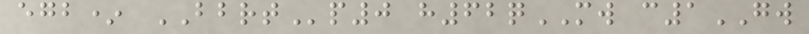egb* BBRTp0 h62qMW c1GW
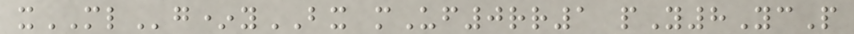xMLg*yBX mUf0rr1 pY8YcP
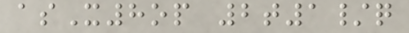asX8op 2t1/q
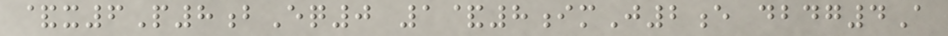&x6P8bEq0 1&8imJ2e dbdg4A
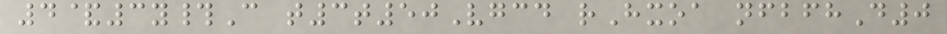4&3y#C t3t50Vgcd rHxoa nfbfhD0
